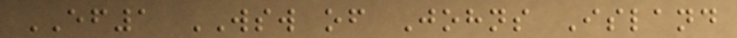EF1 WSW of Johns Island
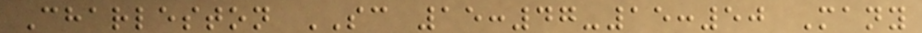Charleston SC 15:47-15:50 Many
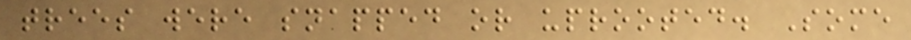trees were snapped or uprooted. Some
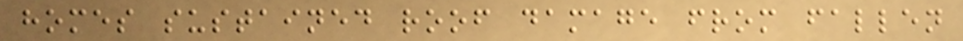homes sustained roof damage from fallen
